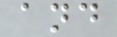and
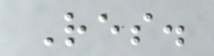Res.
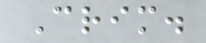Crim.
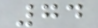74
